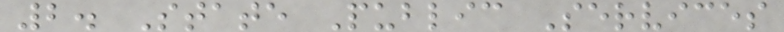2. State Public Services
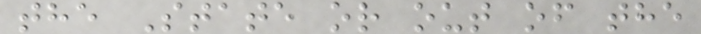the State or out of the
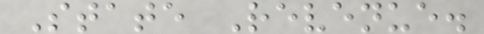State Revenue.
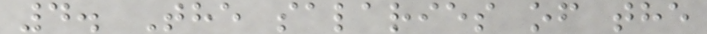4. The salaries of the
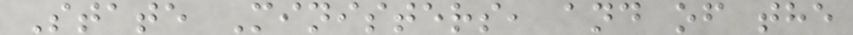State Ministers, and of the
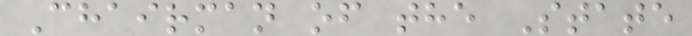Chairman of the State
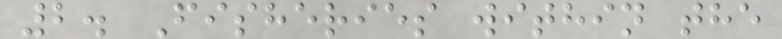2. Fisheries within the
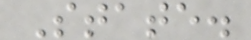State.
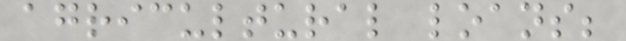agricultural loans;
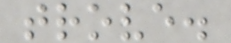trove.
